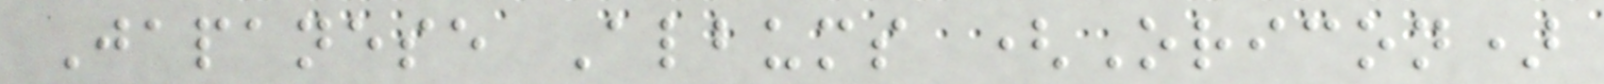Japanese Albums (Oricon)
